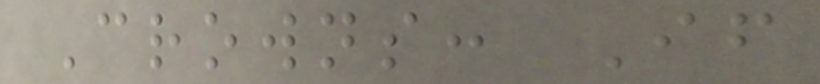Crowns: If
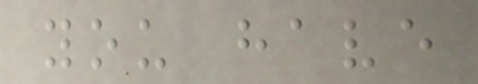you have
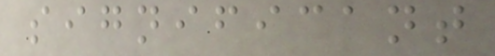significant
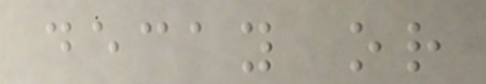decay or
